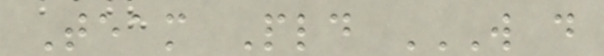Team Pld W D
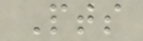Pts
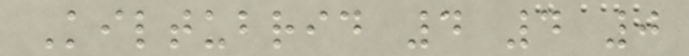Kiltubrid 4 4 0
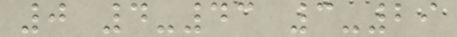0 4-43 3-29
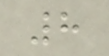8
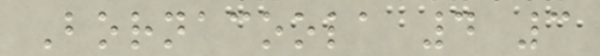Bornacoola 4 3
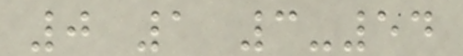0 1 3-54
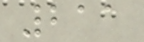211
